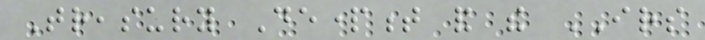Treasury Department and the IRS
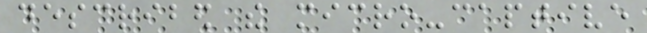described the micro-captive
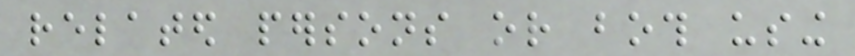related persons or both using
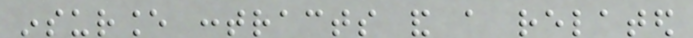insurance contracts and a related
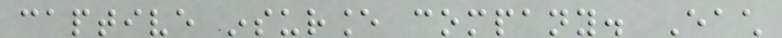captive insurance company. Each
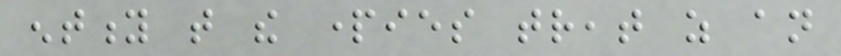entity that the parties treat as an
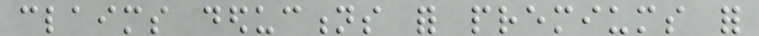claims deductions for premiums for
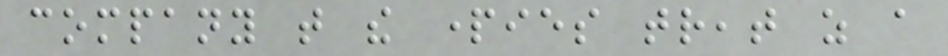company that the parties treat as a
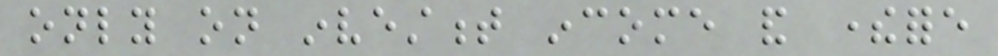only on investment income and therefore
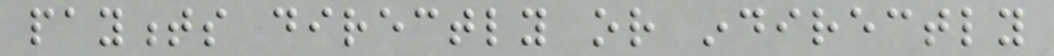payments directly or indirectly
